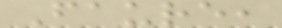Faure,
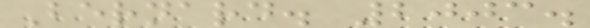Bernard. 2003.
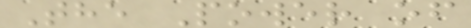The Power of
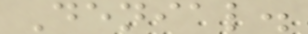Denial.
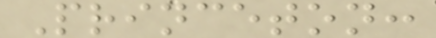Princeton:
